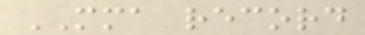MMA record
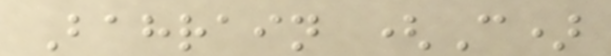Bahrain (C)
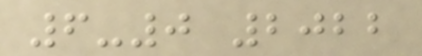6-0 2022
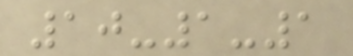10-1-1
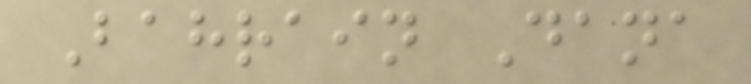Bahrain Dana
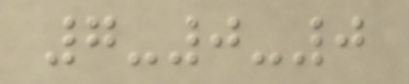7-0-0
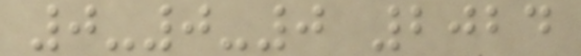0-0-0 2024
